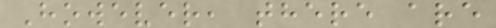However, there are
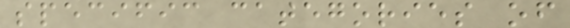specific categories of
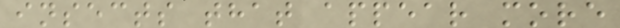insects that appear more
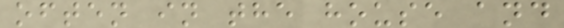often in the house and
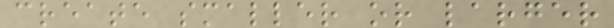create smaller or larger
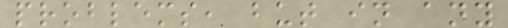problems, but in any
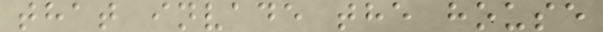that invade the house
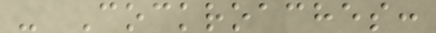- Cockroaches:
